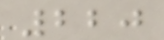220
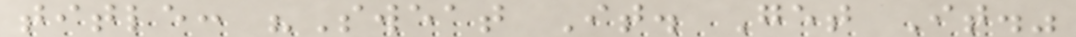title: "Sweat It. Get It."
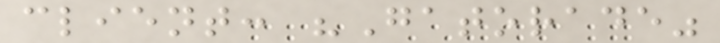client: "Gatorade"
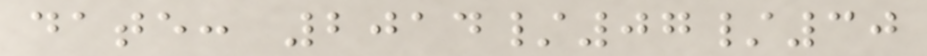date: 2014/07/30
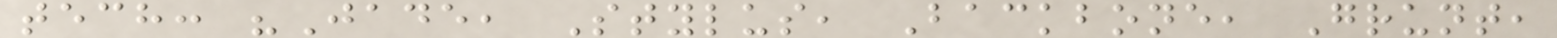tech: "Jade, Stylus, Backbone, Grunt,
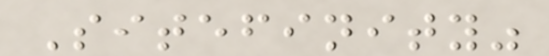Sitefinity"
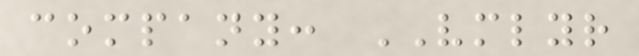company: VMLYR
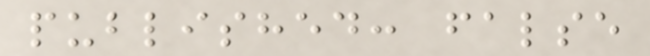published: false
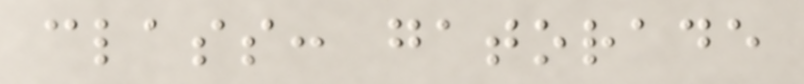class: gatorade
